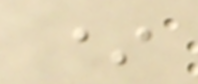*
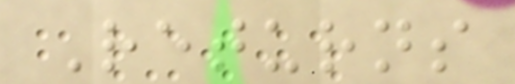Returns
